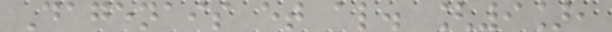Dagenais et al. [9],
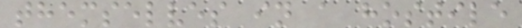themselves in a hostile
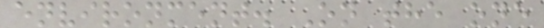environment. On the one
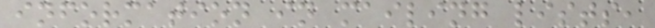information in mailing lists,
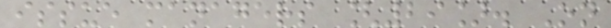issue managers [29]. On
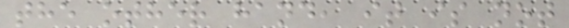the other hand, it is not
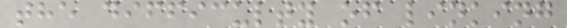the difficulty of linking
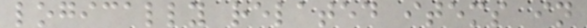logically related items in
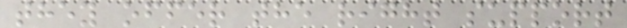they offer the right support
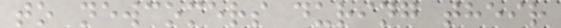to newcomers during their
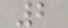2
